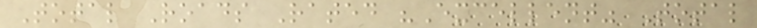Total Roads Rated "Excellent" Total
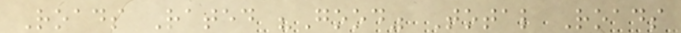Roads Rated "Good" Total Roads
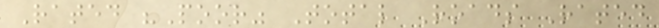Rated "Poor" Total Roads Rated
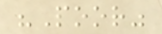"Poor"
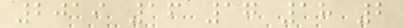2019 16 17 18 2
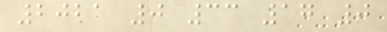2021 0 33 17 0
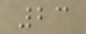23
